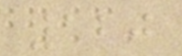120
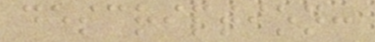description:
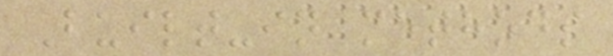Built-in methods
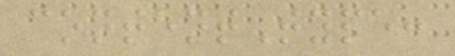contentType:
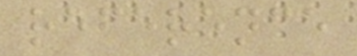reference
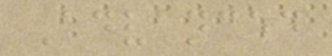Advanced
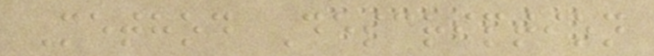Method Description
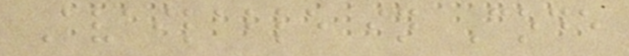Available in Code
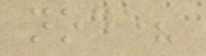node?
